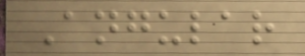Angular
